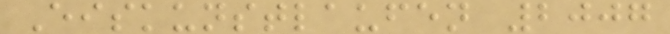Eiskunstlaufen 2007
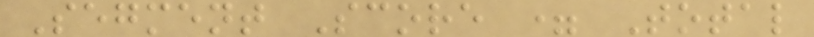Segment Score = Total
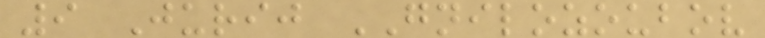9 Jurij GNILOZOUBOV
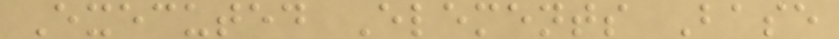Executed Elements Base
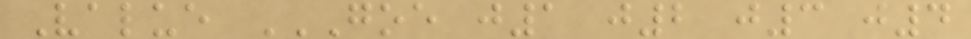Value GOE J1 J2 J3 J4
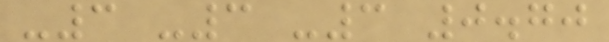-3 -3 -3 0.70
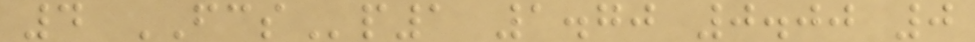4 FCSp1 1.70 0.00 0
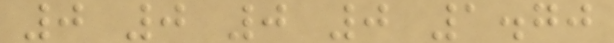0 0 0 0 1.70
